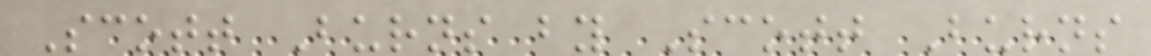Scott Burns by Scott Burns
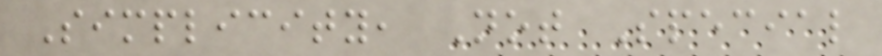Simplicity, Not Special
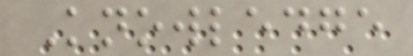Knowledge
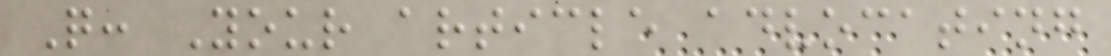Q: Your article advocating
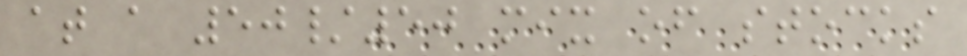at a 50/50 mix of stocks
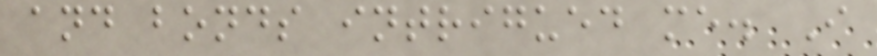and bonds intrigued me. I
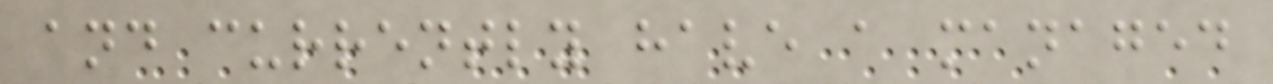and currently have a managed
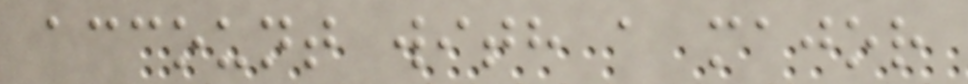account with a major
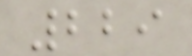229
